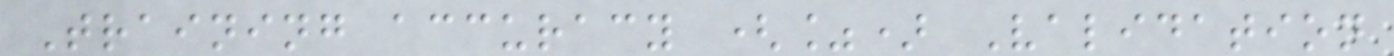Training accuracy (%) Validation
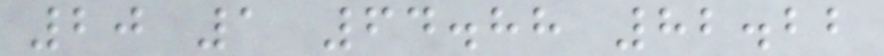20 1 64.88 82.22
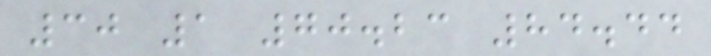30 1 70.23 84.44
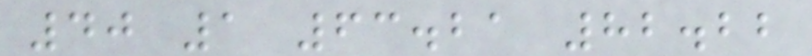40 1 63.21 82.22
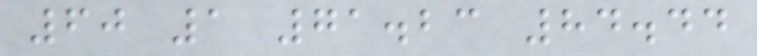60 1 71.23 84.44
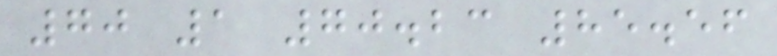70 1 70.23 85.56
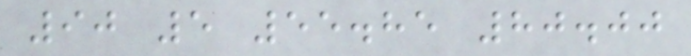90 5 55.85 80.00
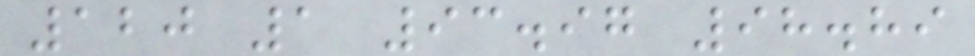120 1 93.97 98.89
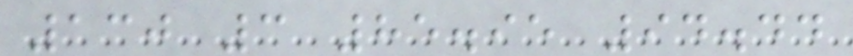130 3 85.95 94.44
